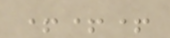+++
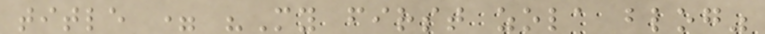title = "My first zola blog"
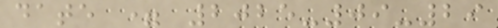date = 2025-09-29
